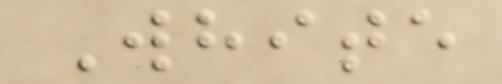White
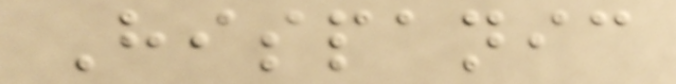Hispanic
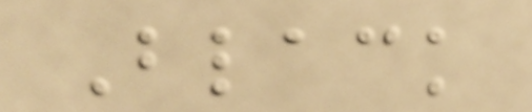Black
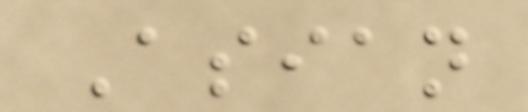Asian
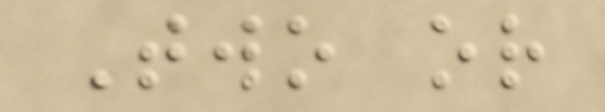Two or
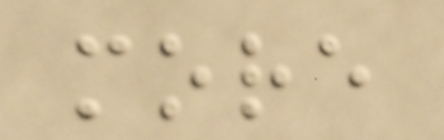more
